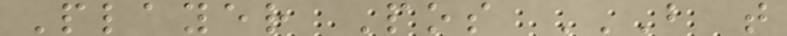Player Pos B T
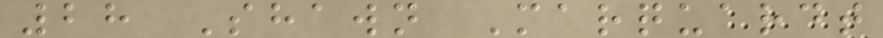28 Shawn Marquardt
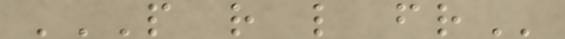P R L FR
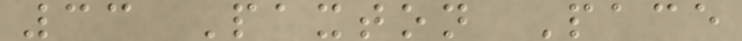33 Paxton Pace
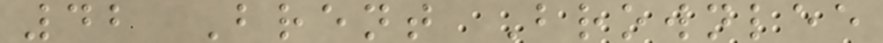42 Brent Brownlee
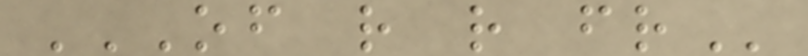OF R R FR
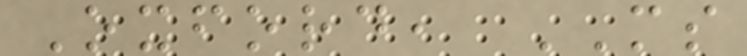Oxford, MS
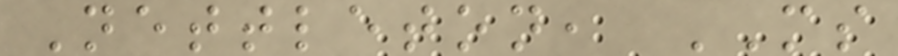Nettleton, MS
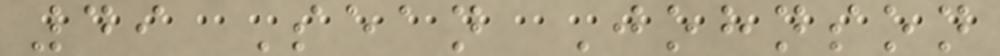49 Sean Johnson
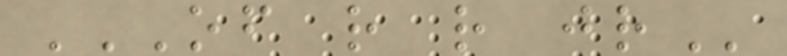OF R R JR
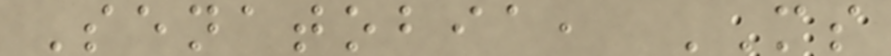Senatobia, MS
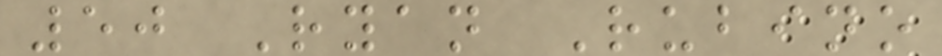50 Ryan Rubino
